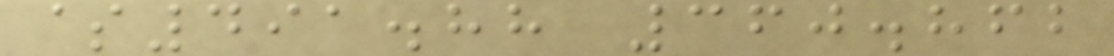$491.88 360.862
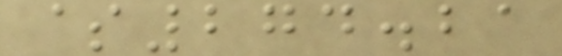$274.21
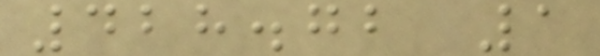428.72 1
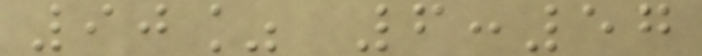90% 6:57
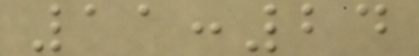11:24
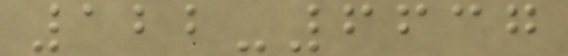122-6637
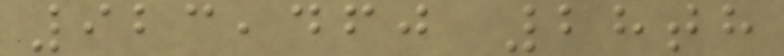923,460 28th
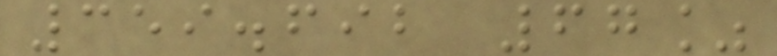359.692 67%
